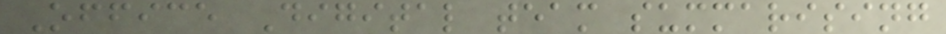Office Digital team summarising
